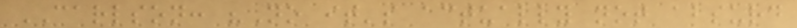CARLSON: "No it's actually not absurd
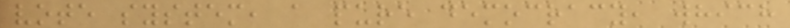vote system, a pure democracy, which
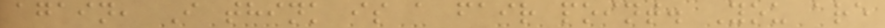again, I think is a fair point. You are
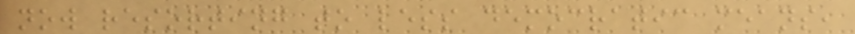now resorting to less democratic means,
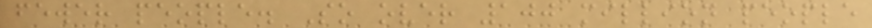fewer people. So over 100 million people
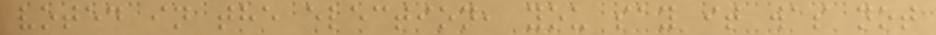voted in the election, you say it was not
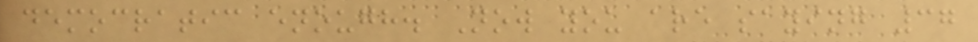democratic enough. Now you are saying 37
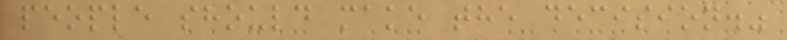people should make the decision."
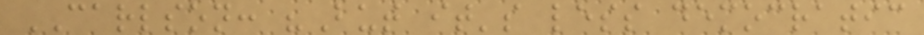CARLSON: "But it's less democratic
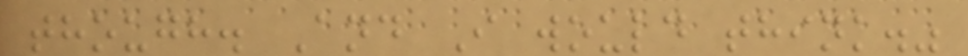though. And I would think."
